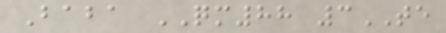Baba QM88 3TE
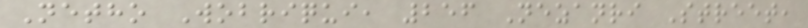Netho Wobriqui, 256 Nezanri Street,
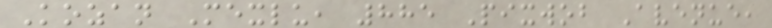Kozan Mexlu, 885 Pixwob Avenue,
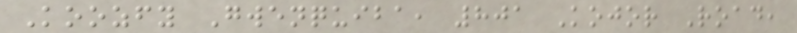Koozfy Gwenquiba, 801 Kojor Road,
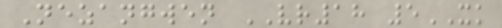Nezangwen VR18 5XK
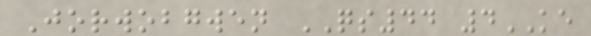Jorwobgwen QS44 4KE
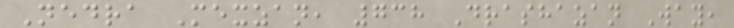Nedra Mexzan, 738 Drashazan Way,
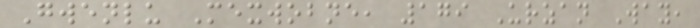Gwenlu Mexwobne, 179 Urzan Way,
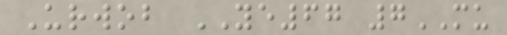Urwob YE67 7MU
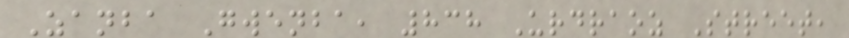Zanba Gwenba, 838 Urdraoz Street,
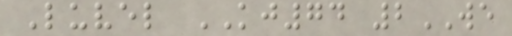Luvel KJ74 2WE
